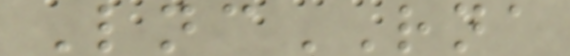LncRNA
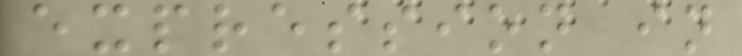expression in
